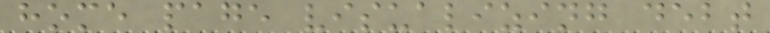home page visualizing debt
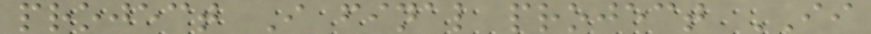project I final project II
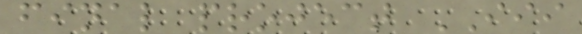final project III
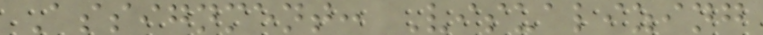Assignment: Visualizing
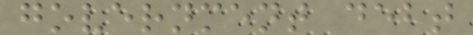government debt
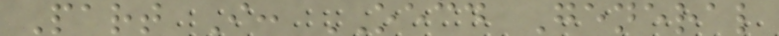Part I: OECD General
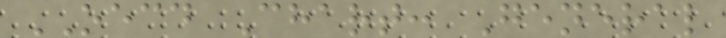OECD Chart: General
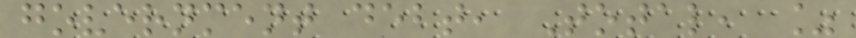government debt, Total, %
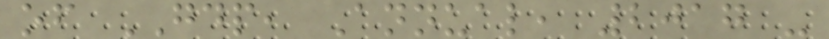of GDP, Annual, 2017 -
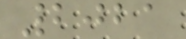2021
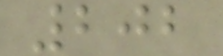202
